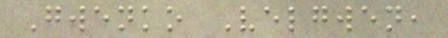Gwenko Velgwen,
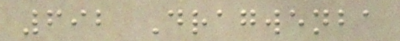692 Dragwenba
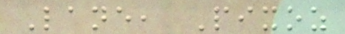Lane, Pixoz
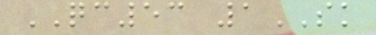QC53 1SK
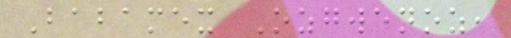Babamex Ozgwenoz,
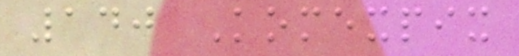140 Komexpix
